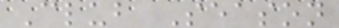Club Season
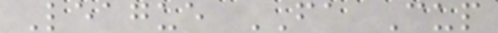League FA Cup
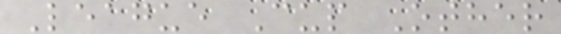League Cup Other
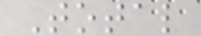Total
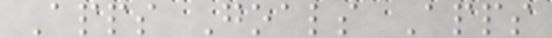Apps Goals Apps
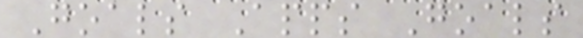Goals Apps Goals
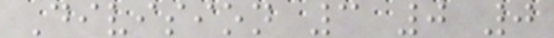Division 3 0 0
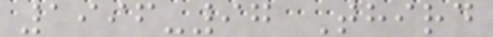1996-97 Third
